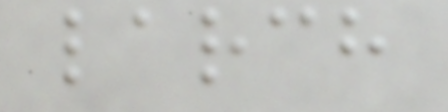larch
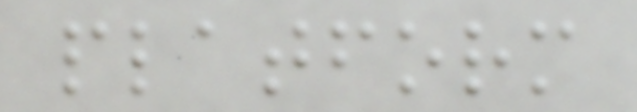platform
